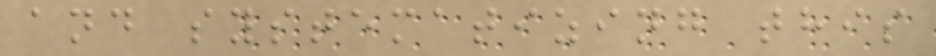and systematizing this
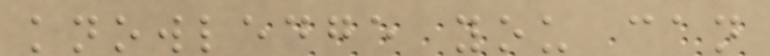knowledge you can
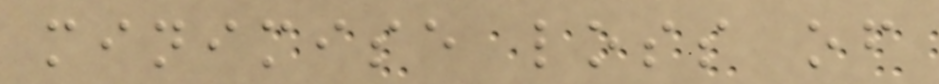minimise loss of
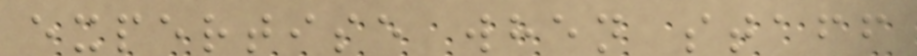expertise when staff
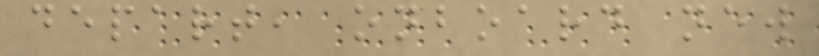depart, onboard new
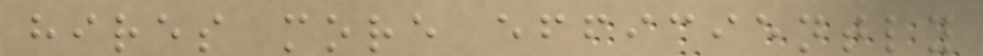hires more efficiently
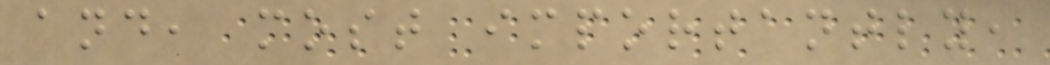and, most importantly,
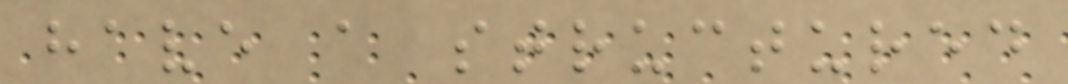have a structured
